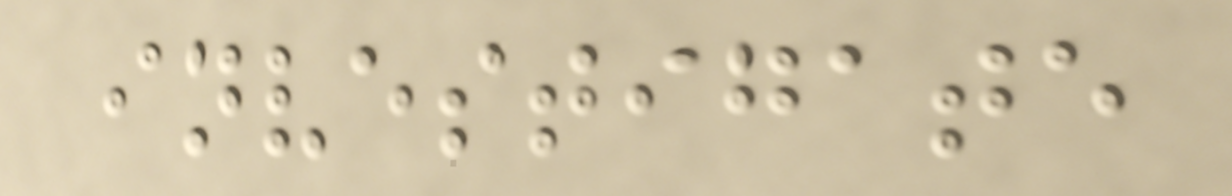investigate
